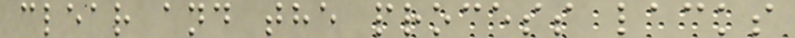clear and the process lacks
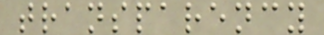transparency
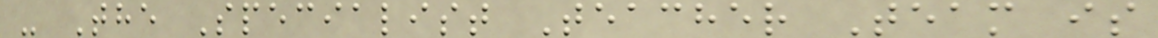- The Specialist Teacher Team is
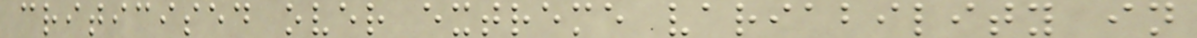criticised over extreme variability in
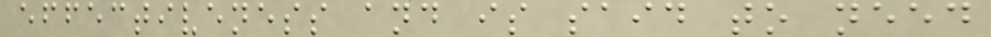effectiveness and is said to need
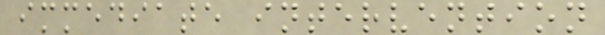immediate intervention
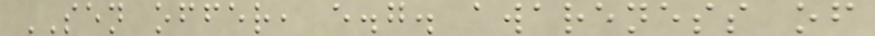SEN offer, e.g. awareness of
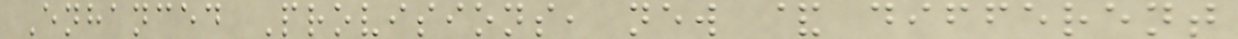Enhanced Provisions, new & different
